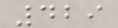429
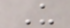U
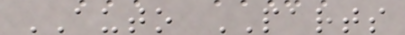AUTO PARTS
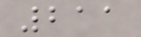211
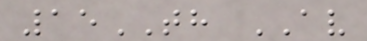15TH AV
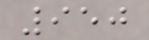950
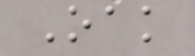Oak
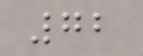72
